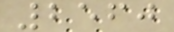2560
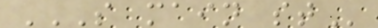S MAIN ST
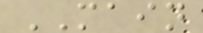MAIN
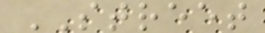STREET
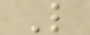L
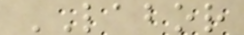LABOR
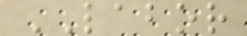LABOR
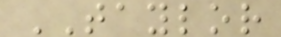TAYLOR
